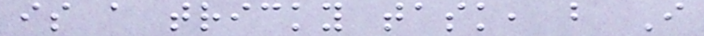is a tricky task, but I
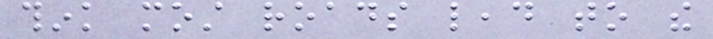think most roads lead to the
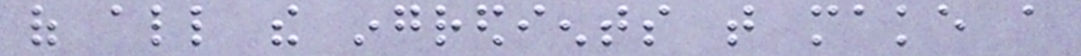of all the ingredients that make a
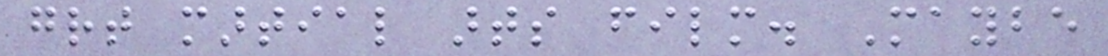great martial arts film. Maybe
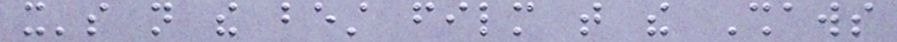it's not the best film that the Shaws
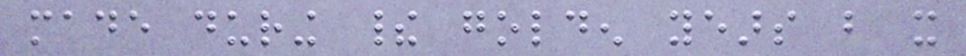made during their golden years but it
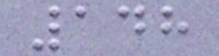148
